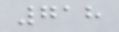718
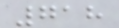718
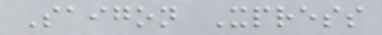Saigon Xpress
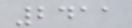2411
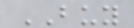BUY
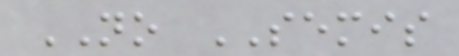NO SEMIS
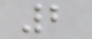2
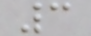3
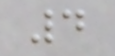4
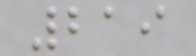219
